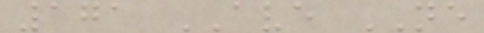171 AVE NE
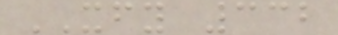XFY 332
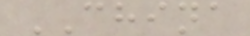CHINA
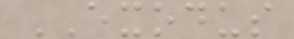EXODUS
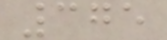375
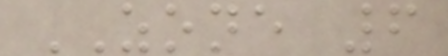ZONE 6
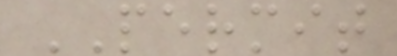PERMIT
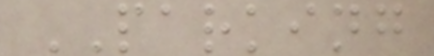PARKING
